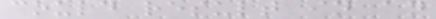could result in an
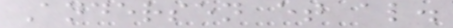Andersen et al.
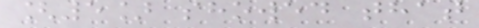[5] showed that
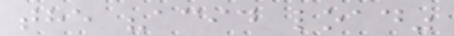the "acid load"
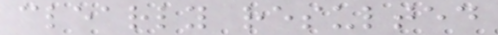clearly resulted
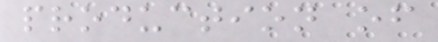production of
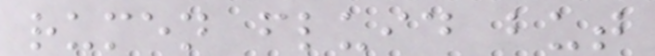rumen fluid but
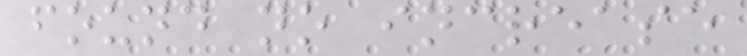found no increase
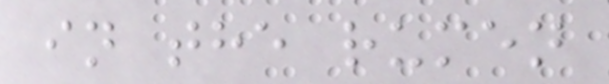in the rumen
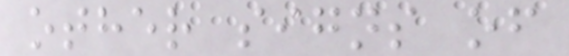other signs of
